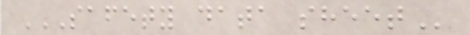SAFETY DATA SHEET
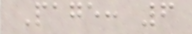Page: 6
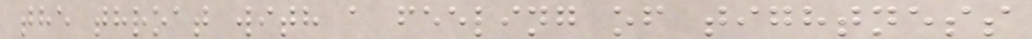the throat with a feeling of tightness
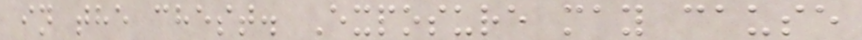in the chest. Exposure may cause
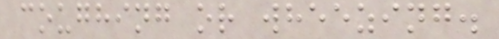coughing or wheezing.
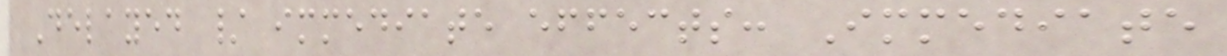Delayed / immediate effects: Immediate
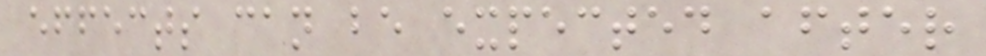effects can be expected after
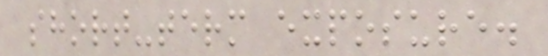short-term exposure.
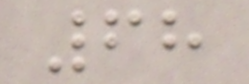68
